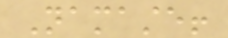Namaste!
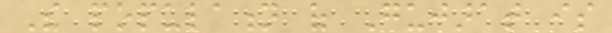The population of Gujarat is
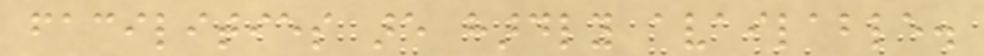facilities are hardly available.
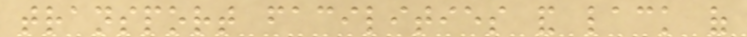transport facilities and lack of
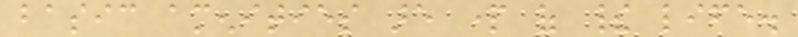basic amenities are part of their life.
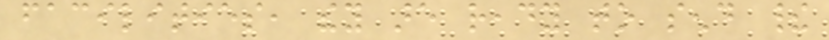facilities, they are ready to send their
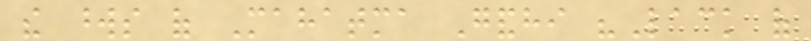the words of Mahatma Gandhi "Lack of
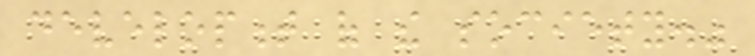development of the society."
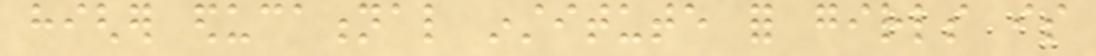higher educational institute for girls is
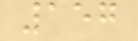157
